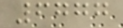6777
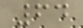64
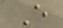E
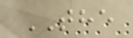THE
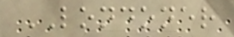LONDONER
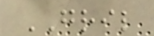GRIL
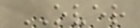OVER
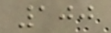100
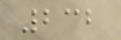232
